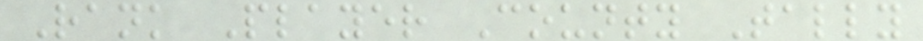Rank Player County Tally
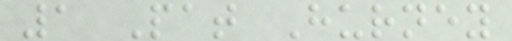1 Pat Hurney
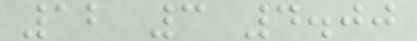12 3 4.00
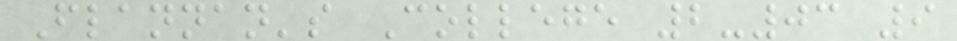Flannan's College 2-03 9
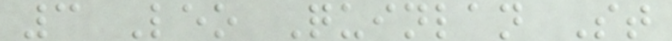3 Leo Quinlan St
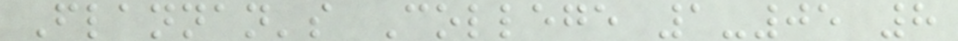Flannan's College 1-05 8
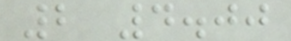2 4.00
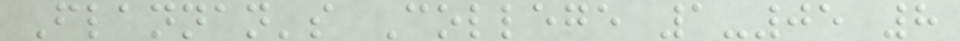Flannan's College 1-05 8
